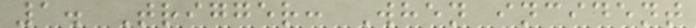1. Trigger: When incident
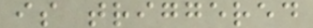is triggered
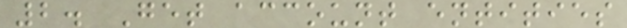2. Get account entities
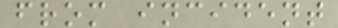from incident
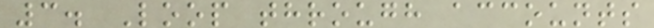3. Loop through accounts
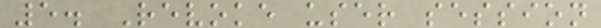5. Revoke user session
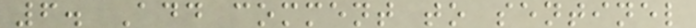6. Add comment to sentinel
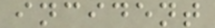incident
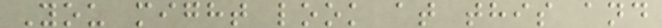You might look at this and
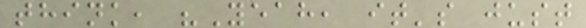think, "Yeah, it's just
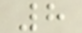8
